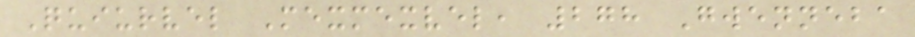Quiurvel Mexmexvel, 278 Gwenneba
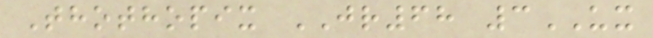Thothopix JR68 3UX
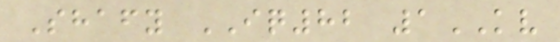Shafy IQ82 1KV
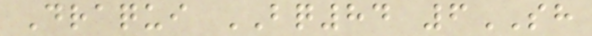Draqui BQ84 6SH
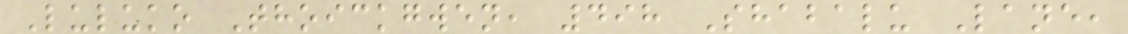Luluko Thoickgwen, 498 Shabalu Lane,
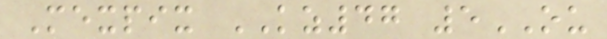Mexpix KZ47 5OU
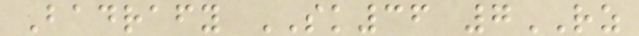Badrafy SK36 7RZ
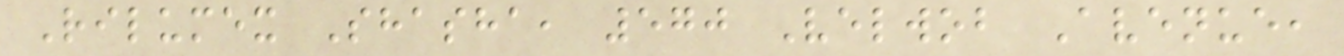Rilumex Shasha, 570 Velwob Avenue,
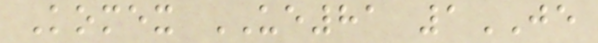Komex UE81 1JE
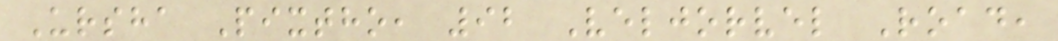Ursha Pixtho, 92 Veljorvel Road,
